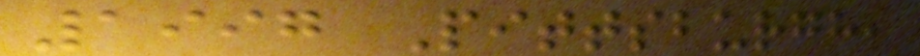1997 Pittsburgh,
